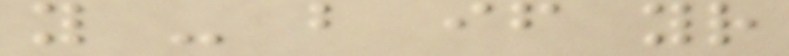you - but if your
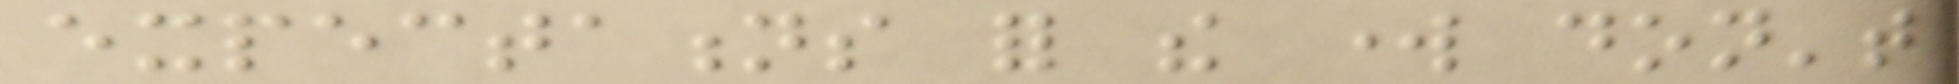expectations for the work don't
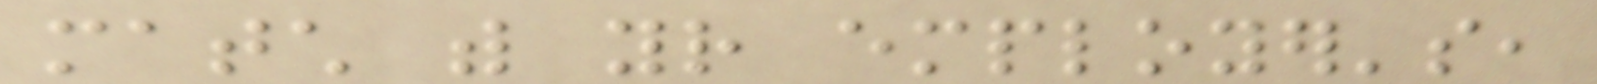match with your employer's,
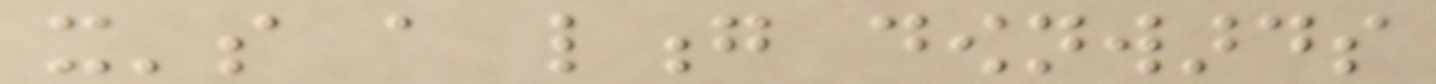it's a long downwards
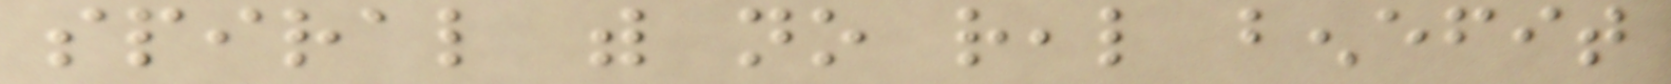spiral with no real benefit
